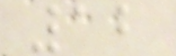12
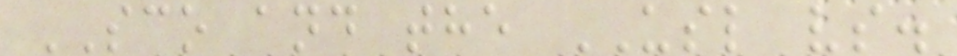SCO and the USL vs.
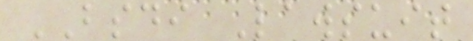BSDI Lawsuit
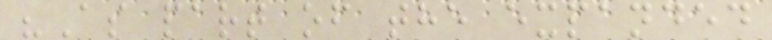"As part of the expanded
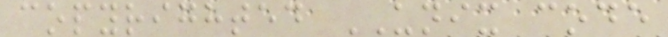copyrighted UNIX code
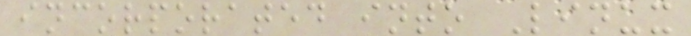incorporated into Linux
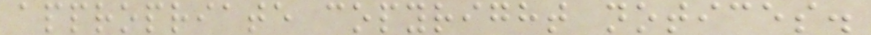appropriate copyright notices.
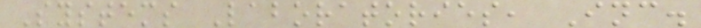Systems Laboratories, Inc.
